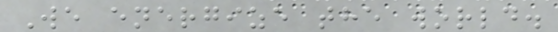We energize the world.
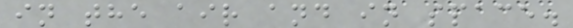in the air and in space.
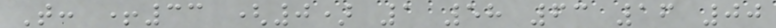T: +33 (0) 1 58 63 16 00
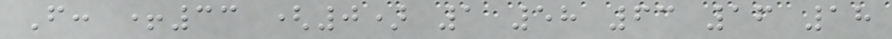F: +33 (0) 1 58 63 16 18
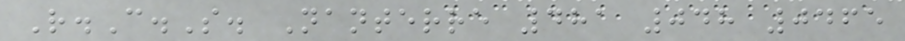R.C.S. Nanterre 481 048 0465
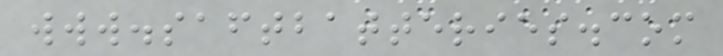www.saftbatteries.com
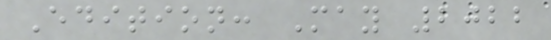Edition: May 2022
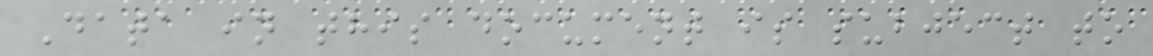Data in this document is subject to
